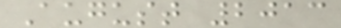August 2013
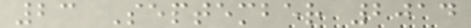23 September 2014
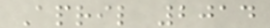April 2014
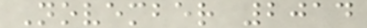November 2014
